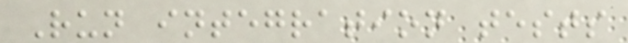Run integration tests
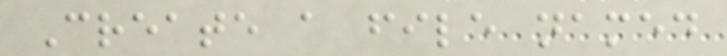Create a file named
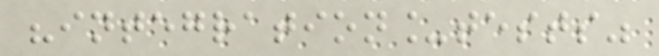"integration_tests"
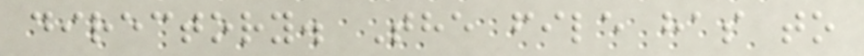directory. The file has to
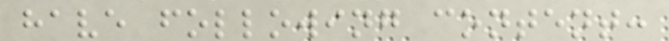have following content:
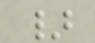}
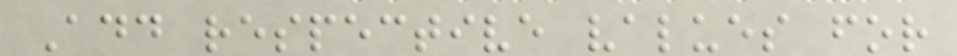Add respective values for
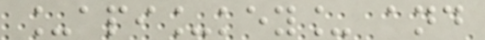_api_key_ and
